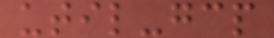util-gcp
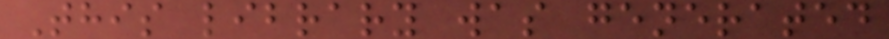This library was generated
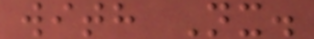with Nx.
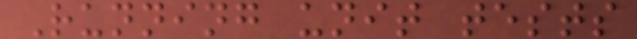Running unit tests
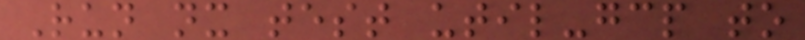Run nx test util-gcp to
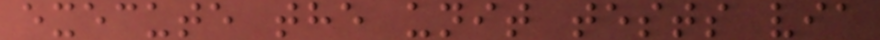execute the unit tests via
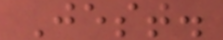Jest.
